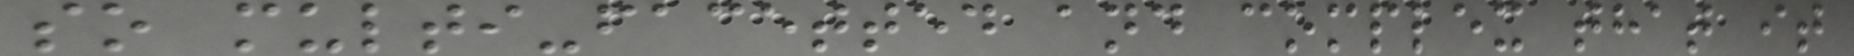so multi-facetted and complex that it
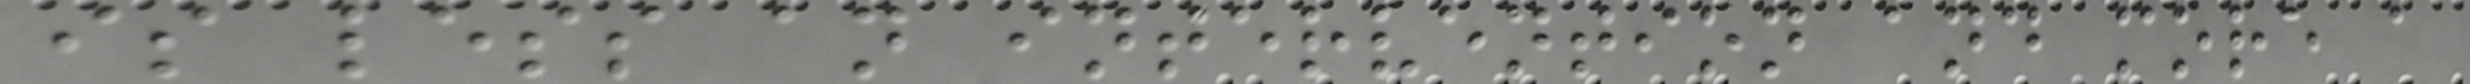is less an intervention and more a
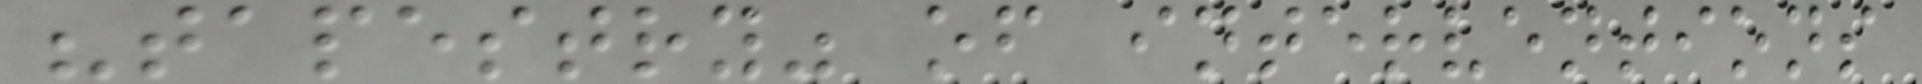"tapestry" of interventions
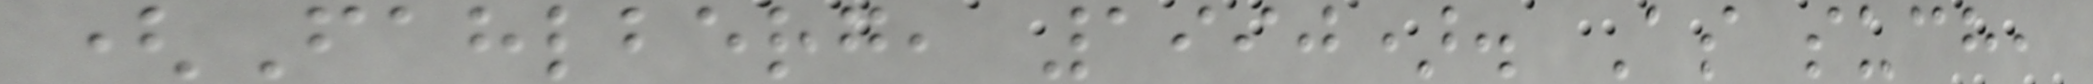(Fahlberg, 1990). As such,
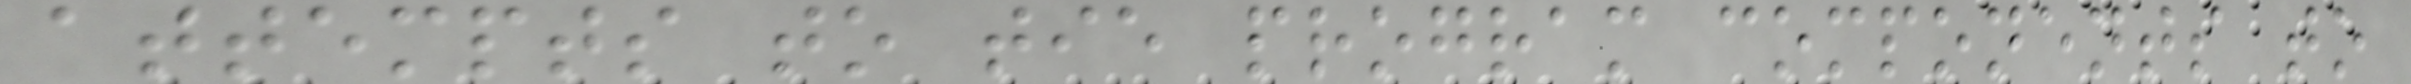attempts to tie program components to
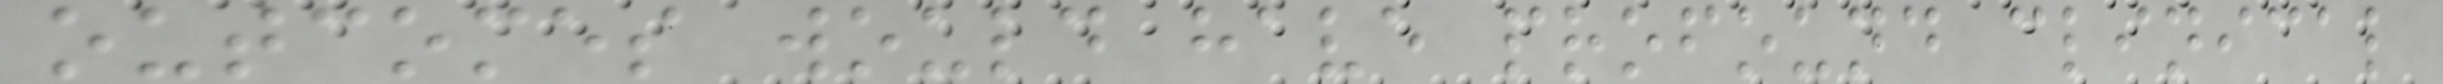outcomes would have profound clinical
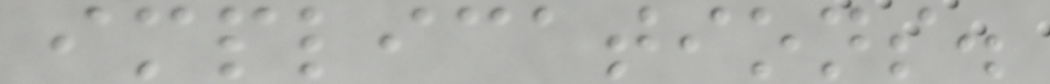implications.
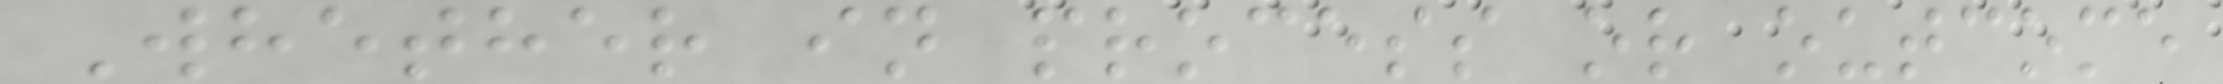Whether in process or outcome
